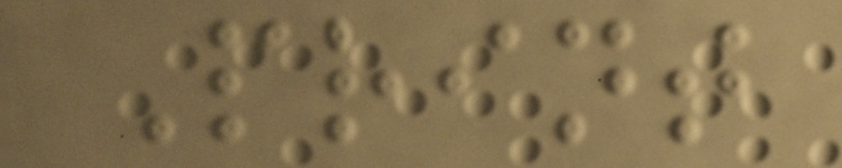Print
